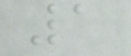1
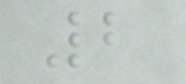2
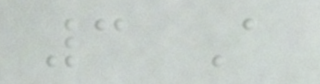3 A
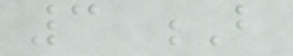3 B
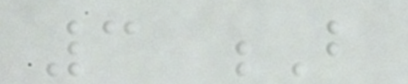3 B
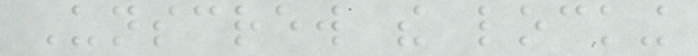Unscrew the locking
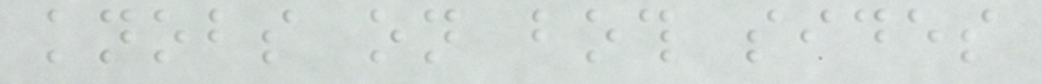knobs on both sides
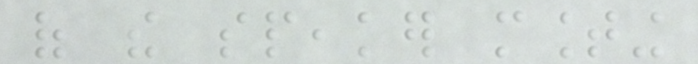of the speaker mounting
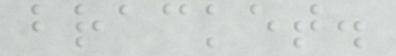bracket.
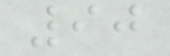90
